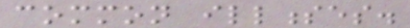common illnesses.
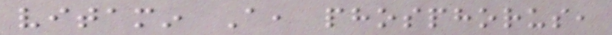vitamin A, phosphorus,
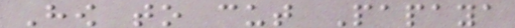How to cut Papaya
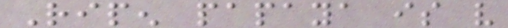Ripen papaya is very
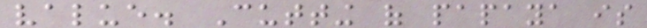value. Cutting of papaya is
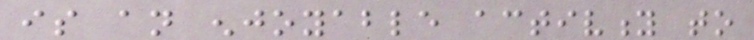is an enjoyable activity to
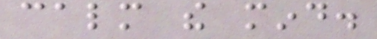calm the mind.
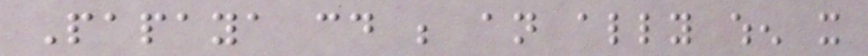Papaya could be an ally when it
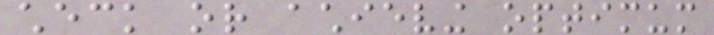check or achieving optimum
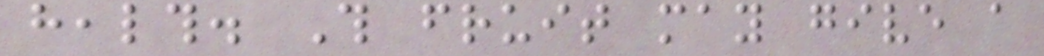health. This fruit may give a
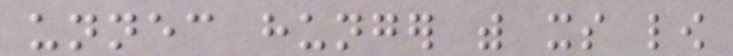unnecessary hunger with its low
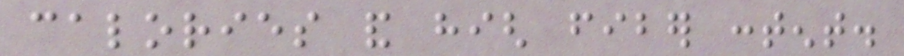calories and high fiber content.
